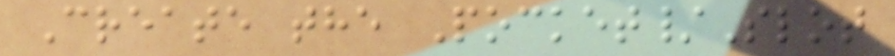Create the Pocket/Slot
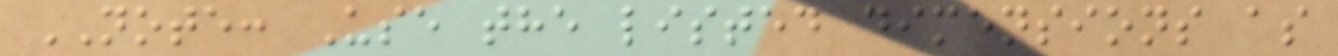NOTE: Use the listed dimensions as
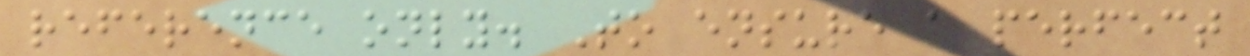reference only. To ensure a perfect
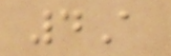4A
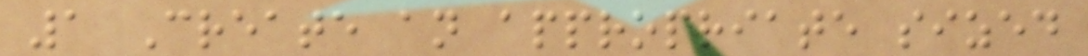1 Create an appropriate sized
